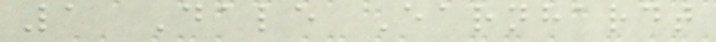1 Dale Earnhardt
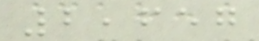2,657
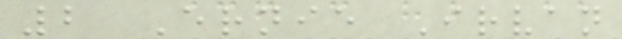2 Ernie Irvan
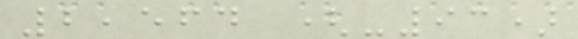2,564 (-93)
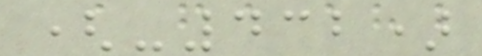(-432)
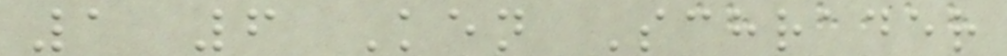1 6 Ken Schrader
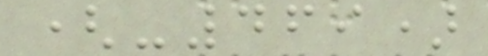(-469)
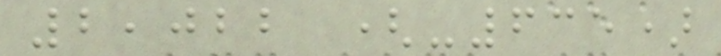2,022 (-635)
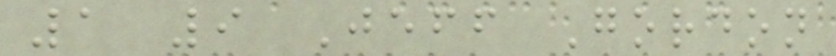1 9 Jeff Gordon
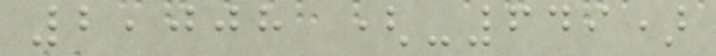2,008 (-649)
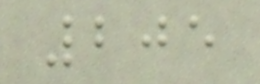205
